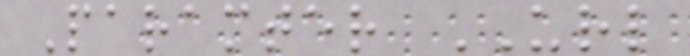Paramter URL
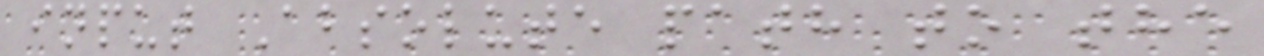input Absolute path to the
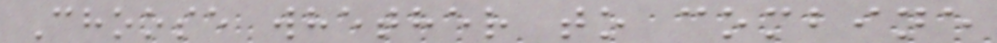Choose whether to combine
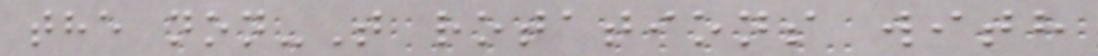the non-T rotations with
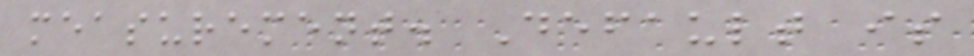measurement. Default is
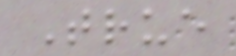True
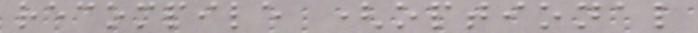recompile (optional
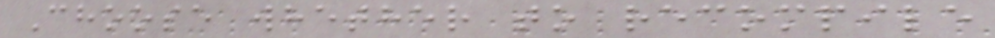Choose whether to recompile
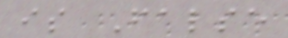is False
